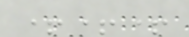+++
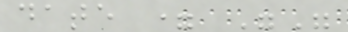date = ""
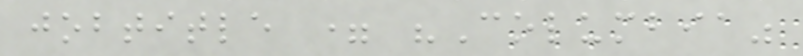jobtitle = "Columbia"
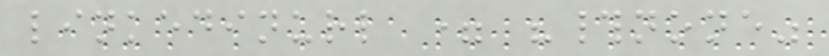linkedinurl = "#none"
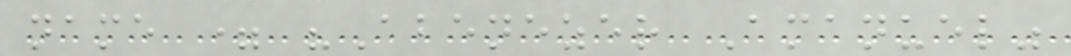name = "Abenezer Amanuel"
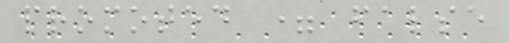promoted = false
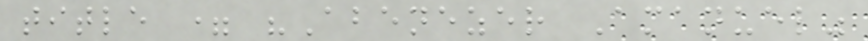title = "Abenezer Amanuel"
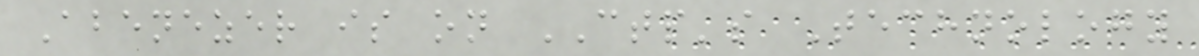Abenezer is on CTP's Technology
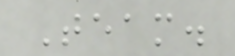Team.
